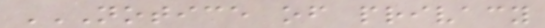NOTICE OF PRIVACY
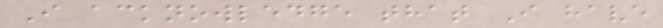I acknowledge that I have
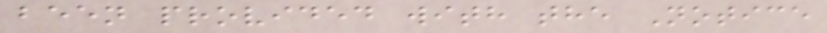been provided with the Notice
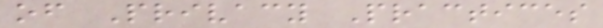of Privacy Practices
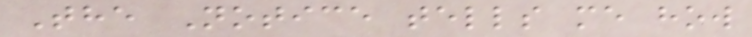The Notice tells me how
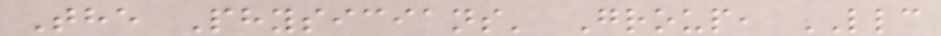The Physicians' Group, LLC
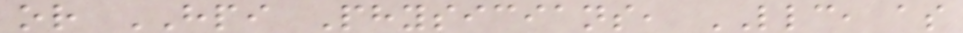or HPI Physicians, LLC, as
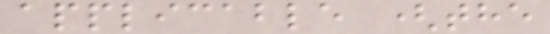applicable (the
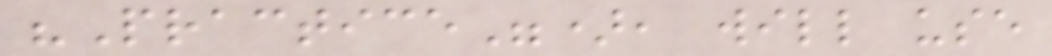"Practice"), will use
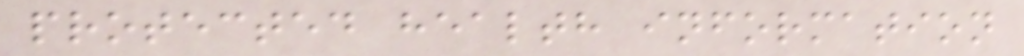protected health information
